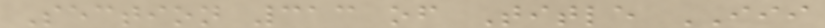Section 313 of Title III
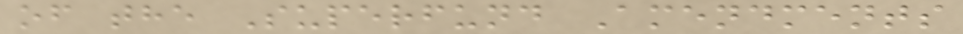of the Superfund Amendments
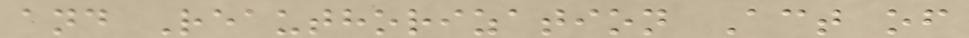and Reauthorization Act of
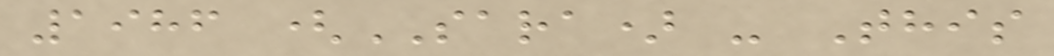1986 (SARA) - This
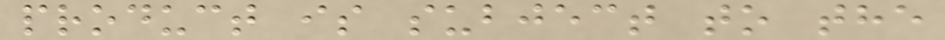product is subject to the
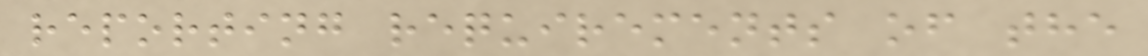reporting requirements of the
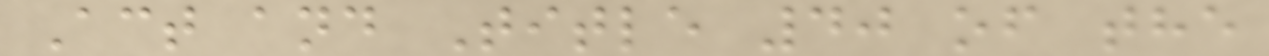Act and Title 40 of the
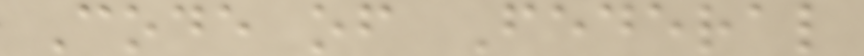Code of Federal
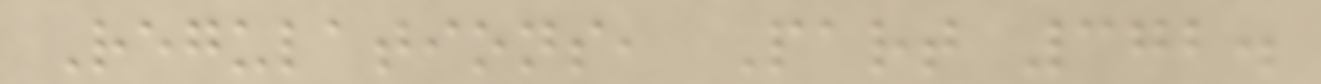Regulations, Part 372.
